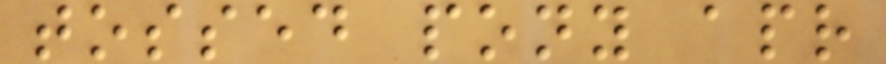tossed pony apr
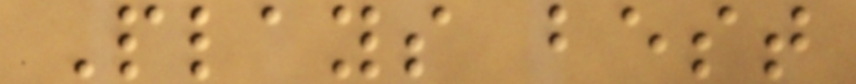Plays best
